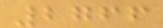2766
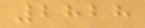2828
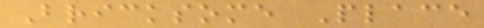Bricksome Place
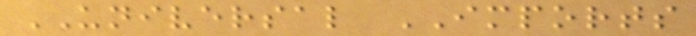UNIVERSAL IMPORTS
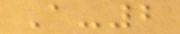A-2
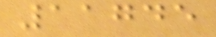11745
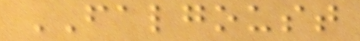FALGOUST
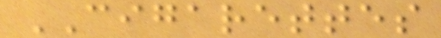CIGARETTES
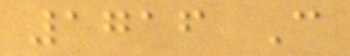1716 C
